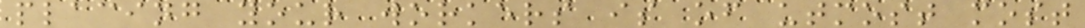placing your workers is of utmost most
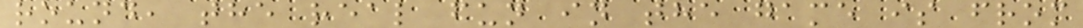round, the real fun in the game is from
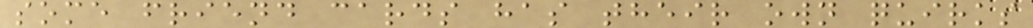some friend cards has their own quirks
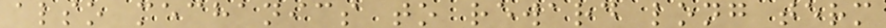also mechanics to reward long term
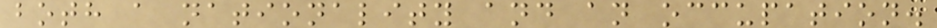both a nationality and an occupation.
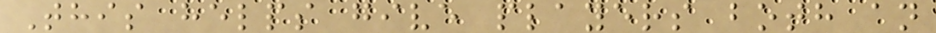This helps give players both an
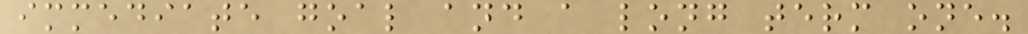immediate goal and a long term one.
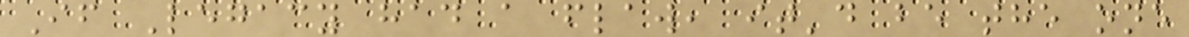If Legacy had a flaw, it'd be the one
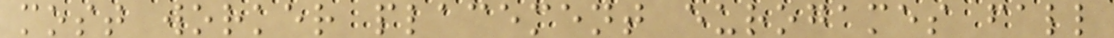most worker placement eurogames fall
